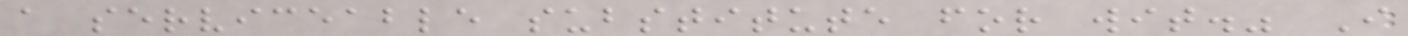a serviceable substitute for wit." I
